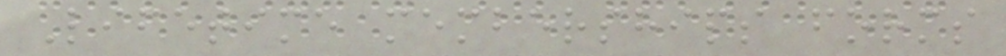Lifetime memberships forms
